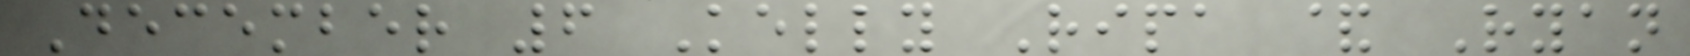December 6 Kelly Ripa & Ryan
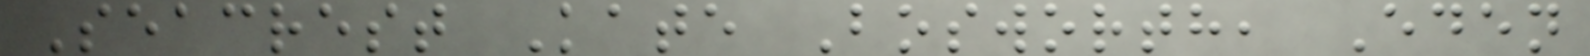Seacrest Kate Bosworth, Eden
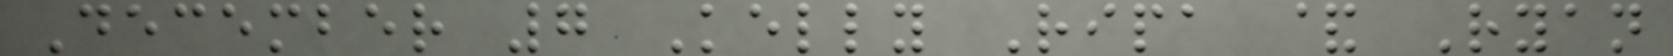December 7 Kelly Ripa & Ryan
